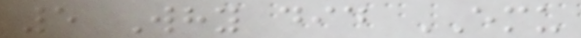5 Why did EMU
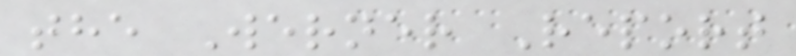the Werner Report
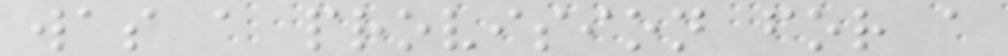was a provision for a
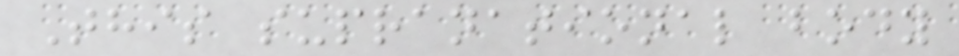This supranational body
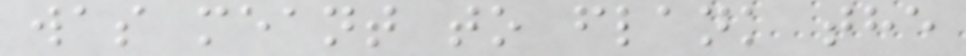was meant to flank the
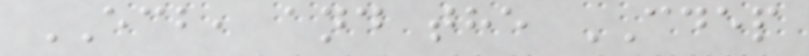ECB, and the CDEP
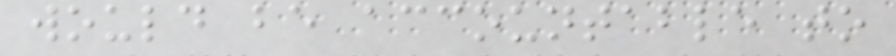would be accountable to
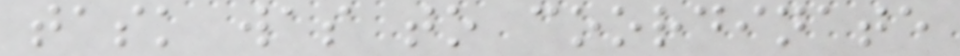task was to coordinate
